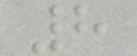8
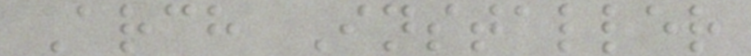Arch Installer
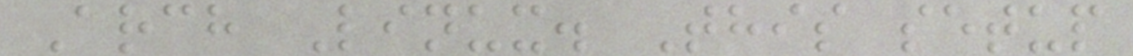Arch Linux. This setup
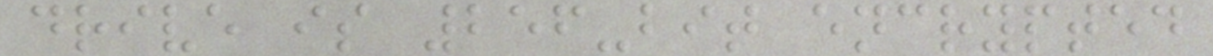drive is 256-bit encrypted
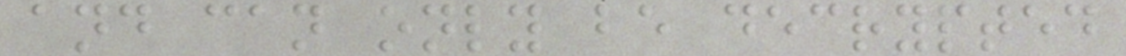and can only be decrypted
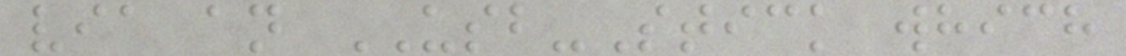via an USB-Stick which
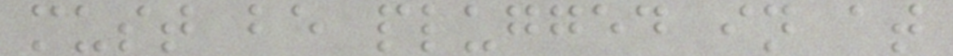must be plugged in at
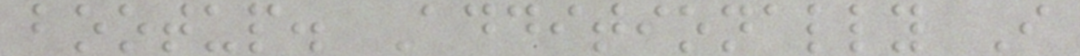bootup. Additionally I
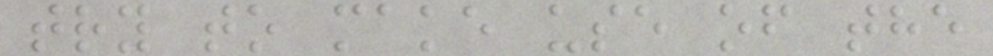try to make use of the
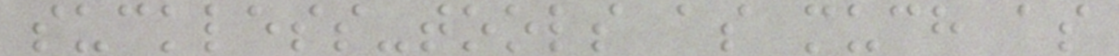suckless-tools as much as
